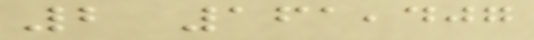2 161,407
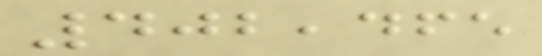402,465
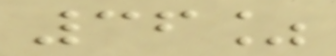36%
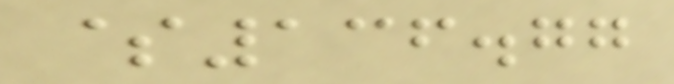$136.77
